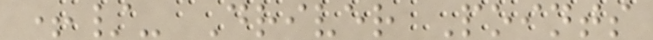+/- Driver Points
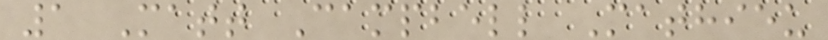1 Matt Campbell Mathieu
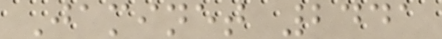Jaminet 2441
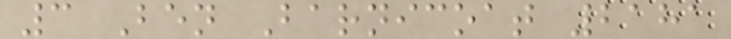3 Ben Barnicoat 2181
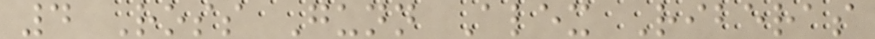4 Ross Gunn Alex Riberas
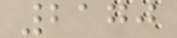2170
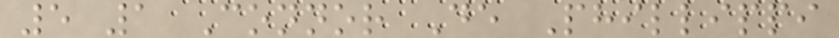5 1 Connor De Phillippi
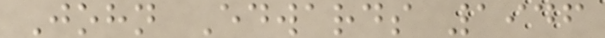John Edwards 1946
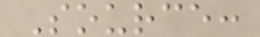Source:
